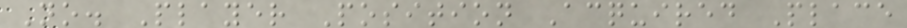No. Player Position Acquired Place
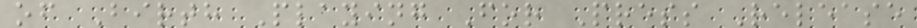of Birth Playing For Press Release
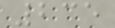235
